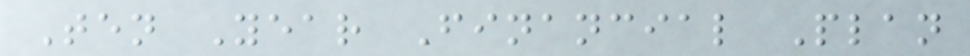Ten Year Financial Plan
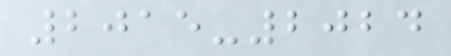2015-2024
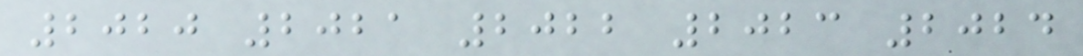2020 2021 2022 2023 2024
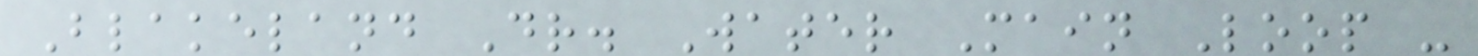Blakeland Dr. Water Main Loop -
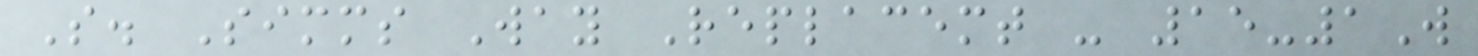S. Simms Way Replacemt - 15-1W
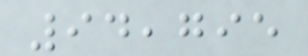94,795
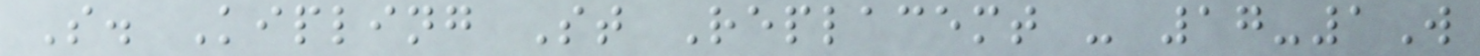S. Kipling St Replacemt - 17-1W
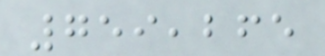759,265
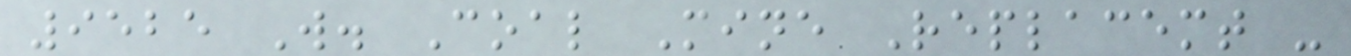9525 W. Coal Mine Replacemt -
